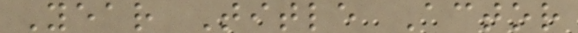Year Title Actor
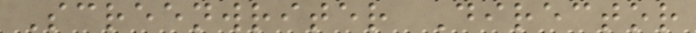Screenwriter Director
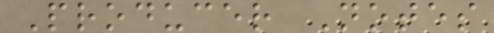Producer Notes
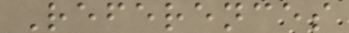References
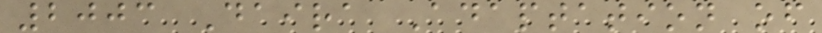2003 Daira Adaptation of
